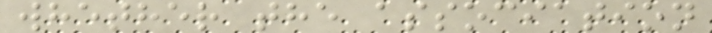whether the association
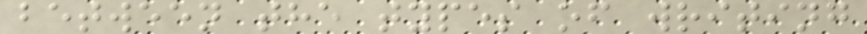between the types of writing
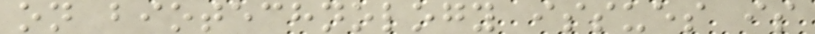on biotechnology issues is
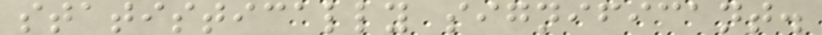statistically significant.
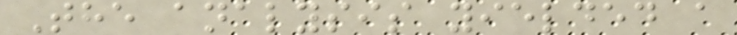The analysis yielded a
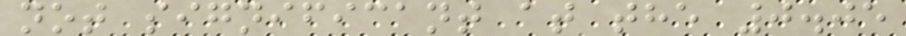not significant at the 0.05
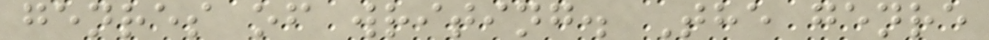genres of writing. The genre
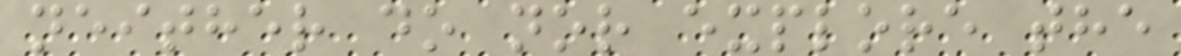neither do nor explore the
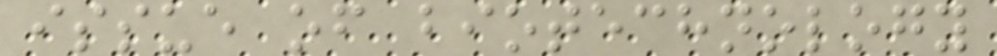issue of biotechnology
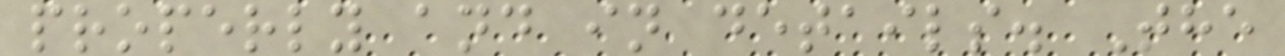properly and in details. The
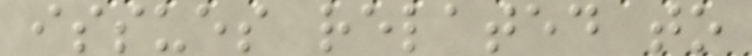issues related to
